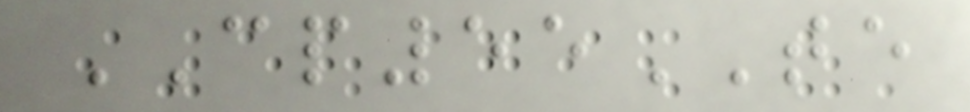CP55TE
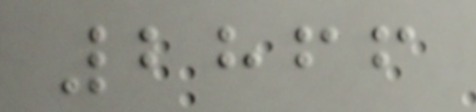2866
